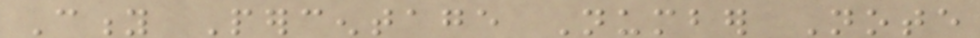City Percentage Number Note
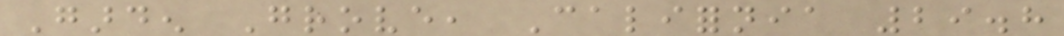Garden Grove, California 29.8
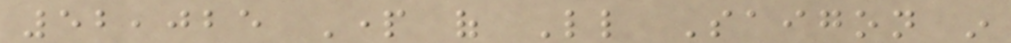52,025 Part of Little Saigon in
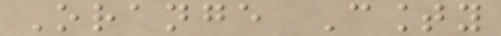Orange County
